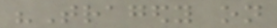"Tragedy on
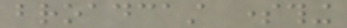broadcast something
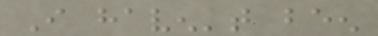I haven't been
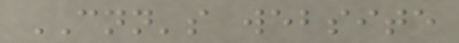CNN's website
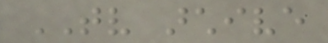TV archive
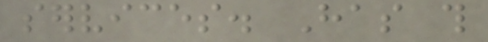services. Has this
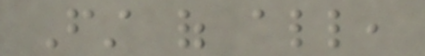First of all,
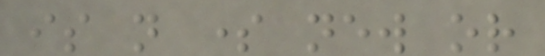is not some new or
